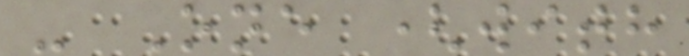- One (with
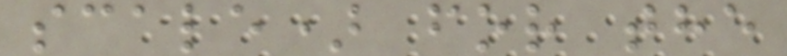scale) for the
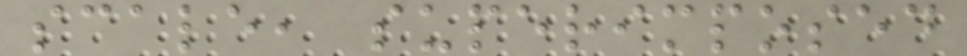scale, superimposed
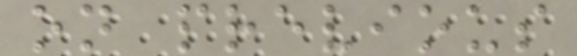on previous
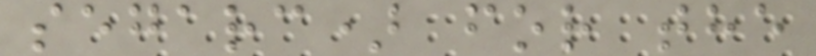segarc) for the
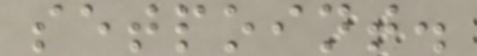setpoint.
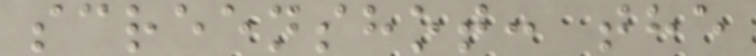screenshot: the
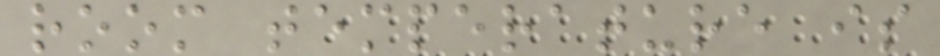room temperature is
